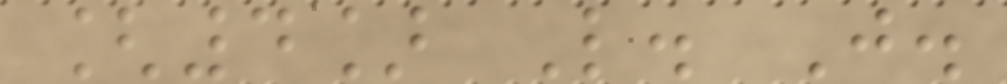[4] L. J.
